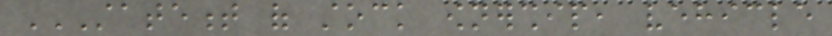STATEMENT OF STOCK OWNERSHIP, VEHICLE
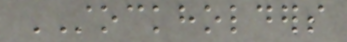STOCKHOLDERS
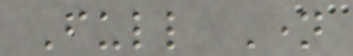Full Name
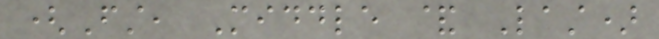(First, Middle & Last)
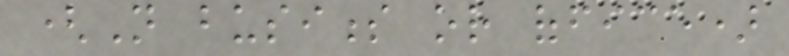(Not business or office)
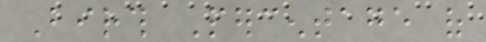Birth Percentage of
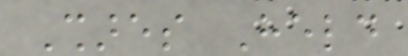Shares Held
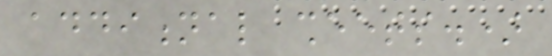additional sheets.)
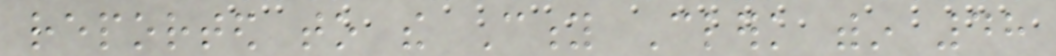reported to the City Clerk within 48
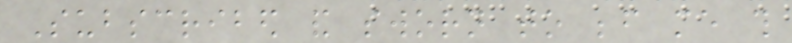Subscribed and sworn to before me this
